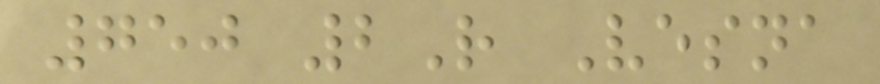750 2R Vesna
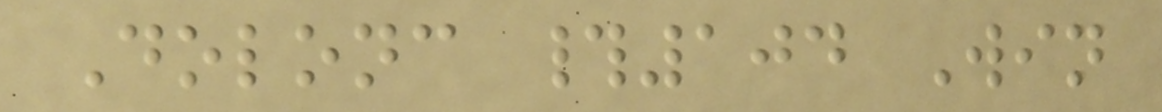Dolonc #104 Win
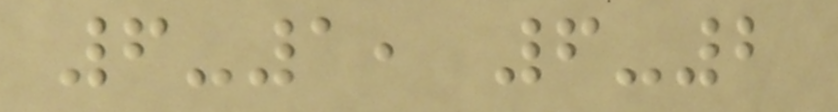6-1, 6-2
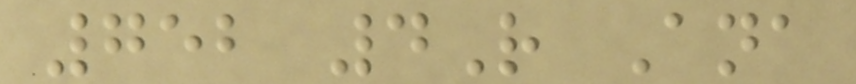752 4R Ana
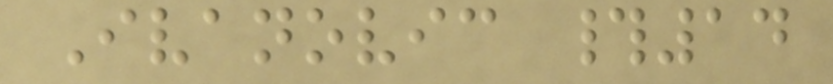Ivanovic #14
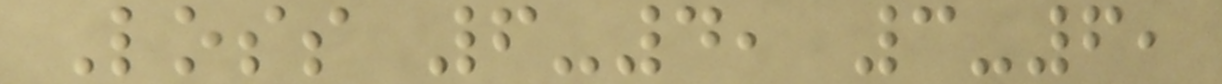Loss 6-4, 3-6,
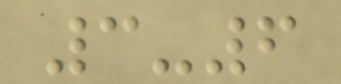3-6
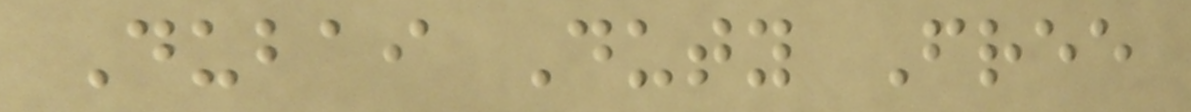Dubai Duty Free
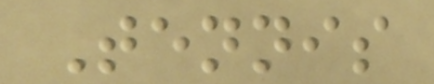Tennis
